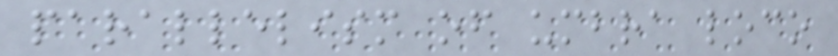parallelism of umbra loco
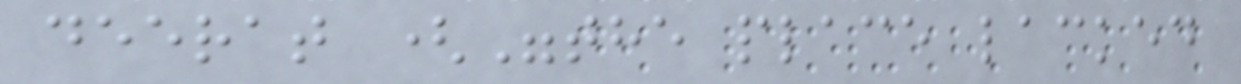deerat ("the place lacked
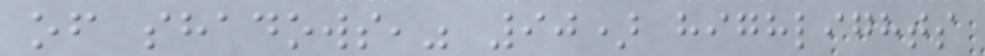of shadows," 90) highlights
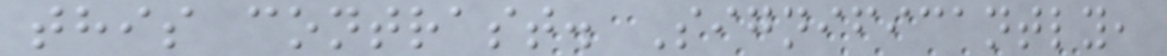this contrast. Significantly,
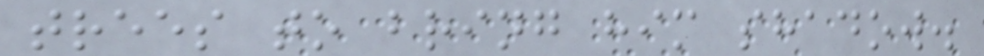trees to bring him shadow.
